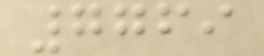7769
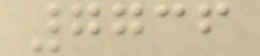7736
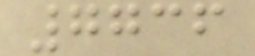7736
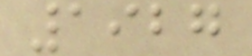1927
